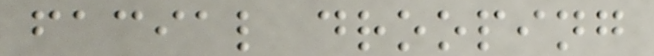facial drooping
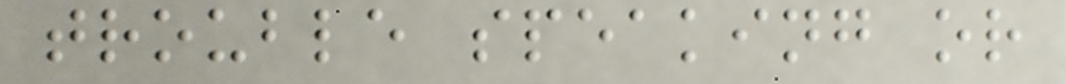trouble speaking or
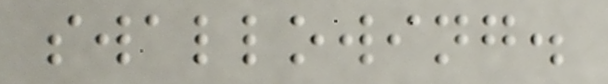swallowing.
